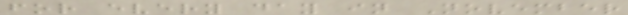for every day in November
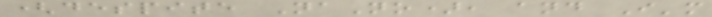(despite NaNo), and I'm
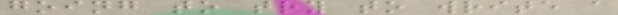going to try to write a
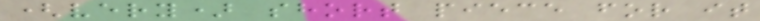(very) short piece for it
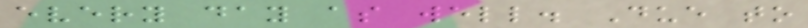every day as well. Due to
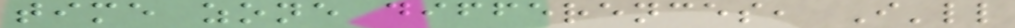time zone differences, I'll
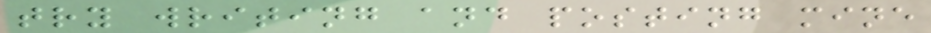try writing and posting mine
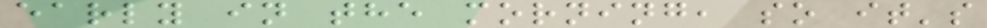early in the morning, so it's
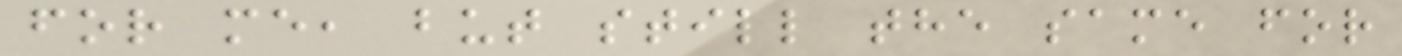for me, but still the same for
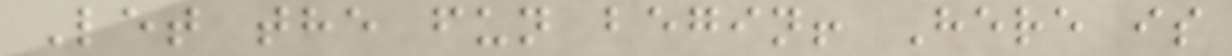Let the fun begin! Here is
